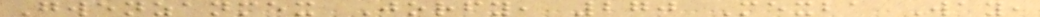Gwenzanmex Jorfy, 270 Mexba Way,
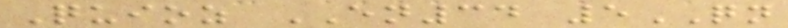Quioz EN34 5QN
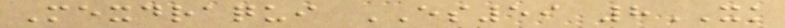Mexdraqui ES59 8XK
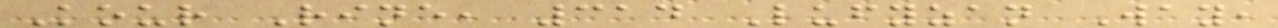Kour Rine, 314 Lufyzan Way,
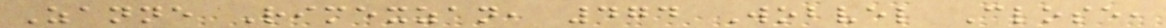Zanne Rimexzan, 474 Wobvel Close,
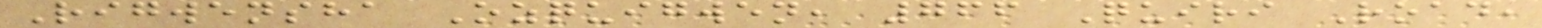Rigwensha Ozquigwen, 766 Quiri Road,
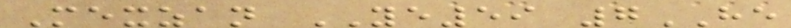Mexzan YE59 7HE
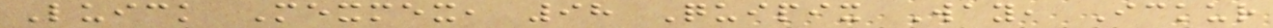Luick Mexmex, 98 Quipix Way, Ickur
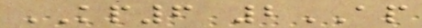KP6 2AP
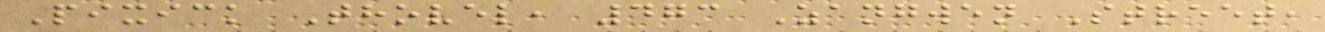Pixick Thovel, 473 Zangwen Street,
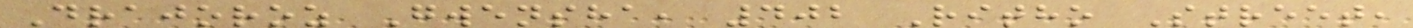Drajoroz Gwensha, 402 Ritho Street,
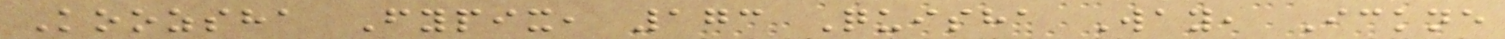Koozsha Fypix, 173 Quisha Way, Ickne
